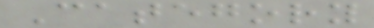Category
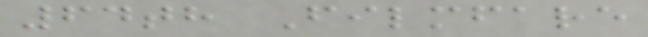64th Filmfare
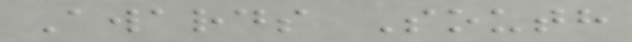Awards South
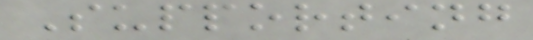Supporting
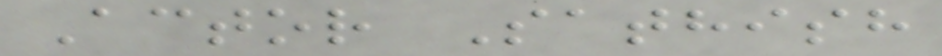Actor Sathish
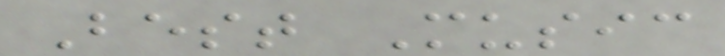Best Music
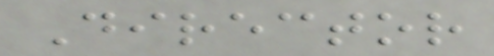Director
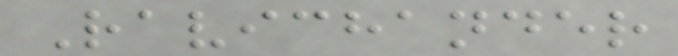Ravichander
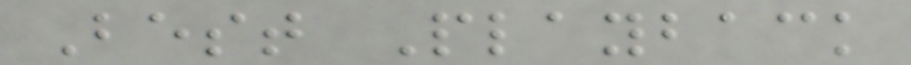Best Playback
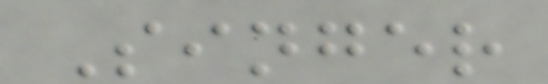Singer
